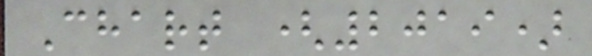Chart (2019)
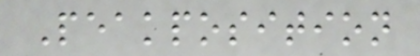Peakposition
